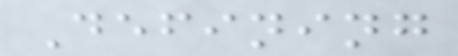Defining
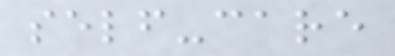self-care
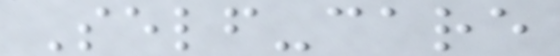Self-care
